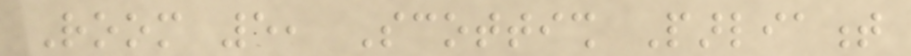Room 5, Scottish Parliament
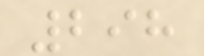298
